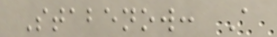Stabenow: A
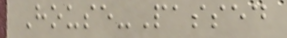House-Passed
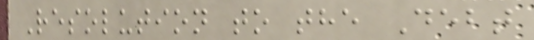Resolution to the Debt
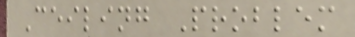Ceiling Problem
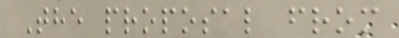The proposal from
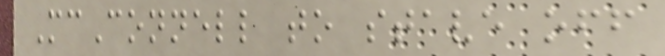McConnell to stave off
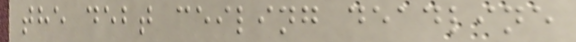the debt ceiling deadline
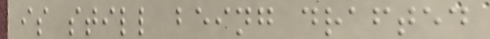is still being drafted
